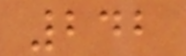242
